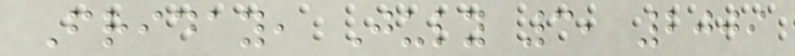Friday, July 3, 2009
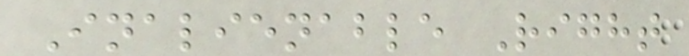Inalienable Right
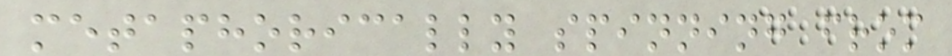metaphorically spinning from
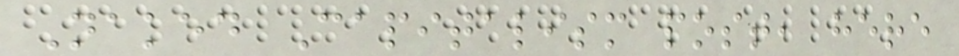Naked Capitalism post, here
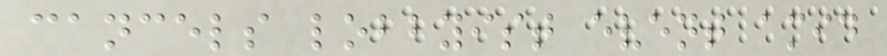cancels lobbyist event amid
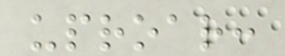uproar:
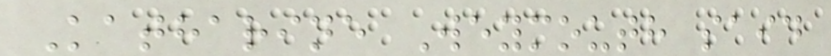Katharine Weymouth said
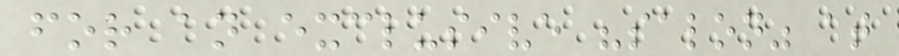for an exclusive "salon" at
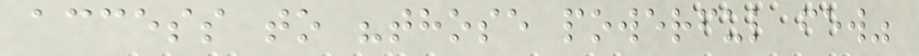access to "those powerful few"
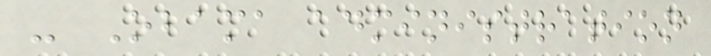- Obama administration
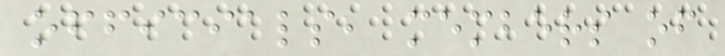officials, members of
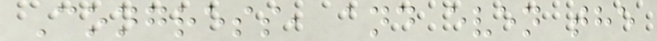Congress, and even the
